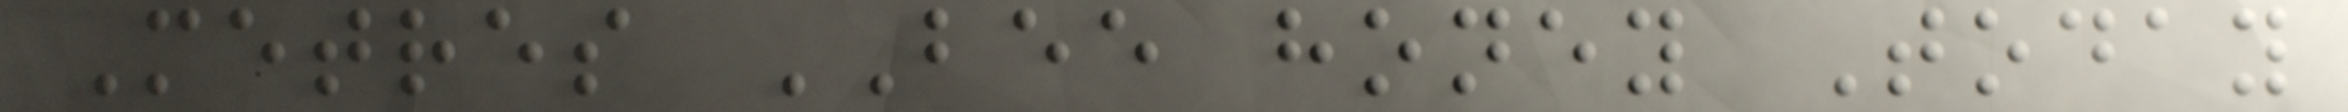Metres BEE honey Today
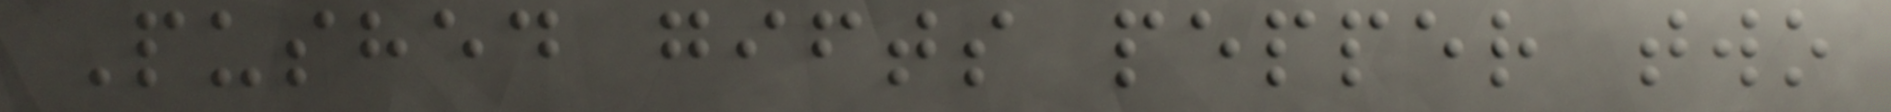Pushed gifts pepper two
